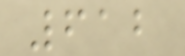612
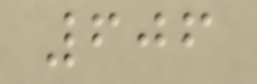606
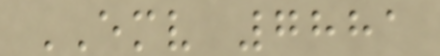EMV 7881
